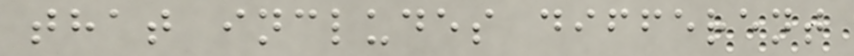that includes different
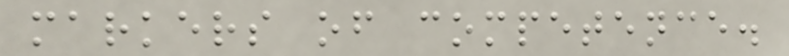markers of competence.
